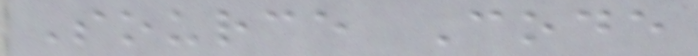Source Code
